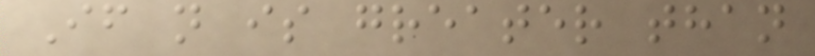If n is greater than
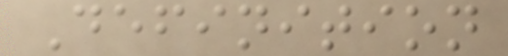Definition
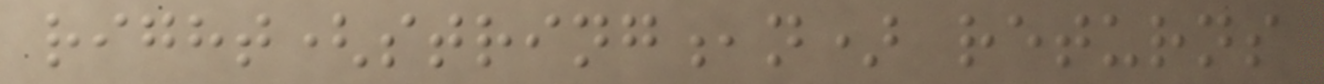right(string,n) returns
